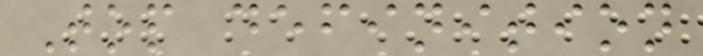Top definition
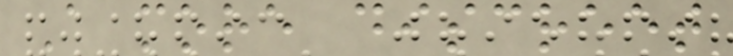A more discreet
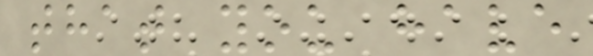that you have
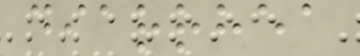diarrhea
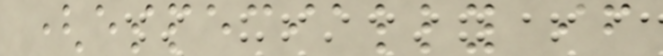(especially if
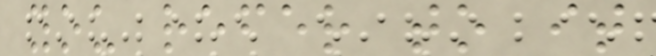you refer to it
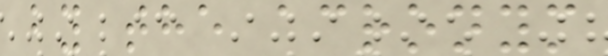by the acronym
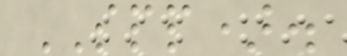SPP).
